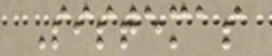Sistemas
